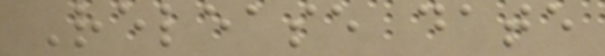Release date
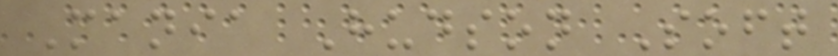Mania Hudson Soft
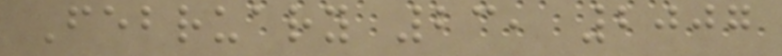February 23, 2007
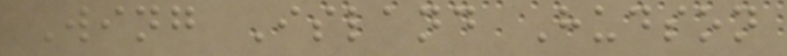Wing Island Hudson
